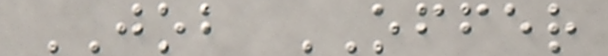JOB OFFER
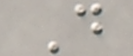D
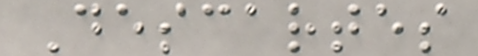Descartes
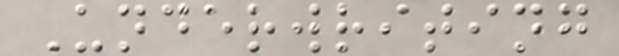Underwriting
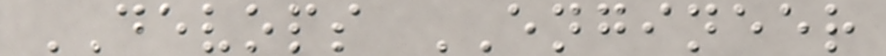DEVOPS ENGINEER
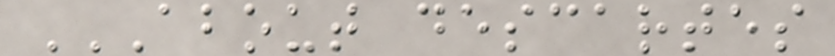ABOUT DESCARTES
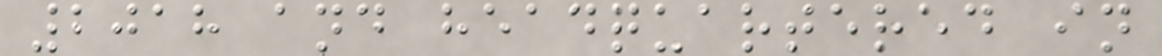2018 and headquartered in
